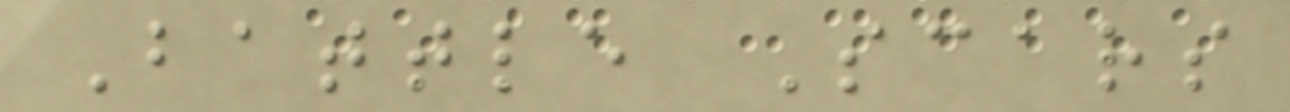Battle Scars
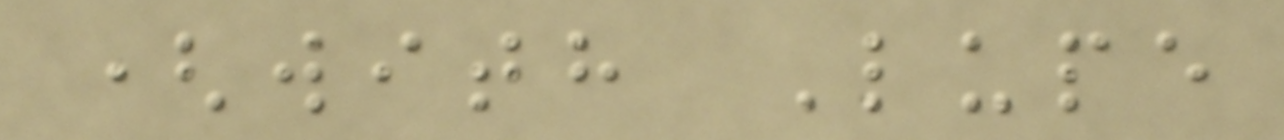(with Lupe
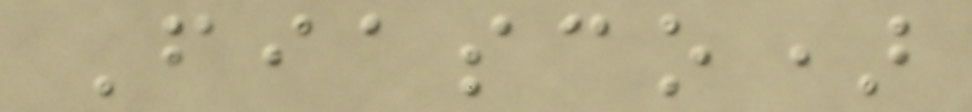Fiasco)
